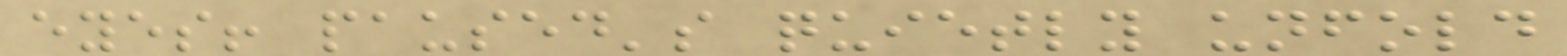eyes! paused's quietly unfold
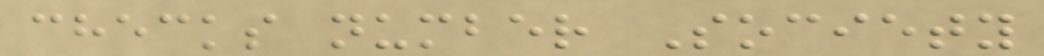checks number Society
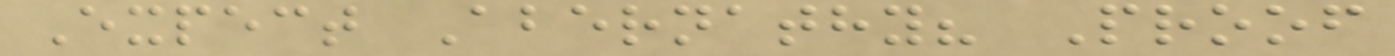Expect Abernathy? Proof
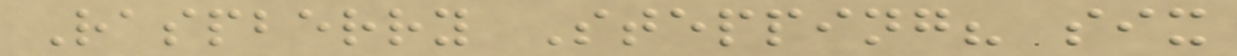Raspberry Stepping? six
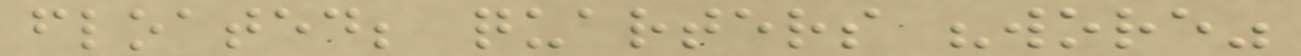floated; quarters "wore"
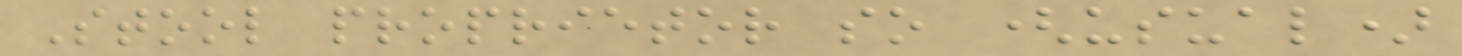Stool proprietor so (usual)
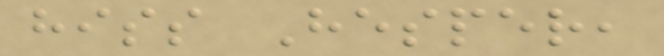hiss Hesper,
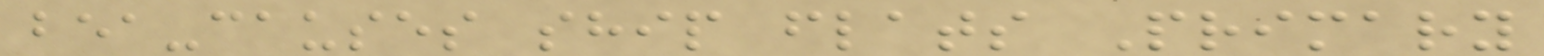bea-causes ship flats Primary
